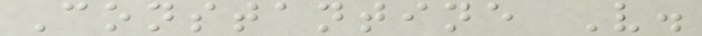Constantine V.
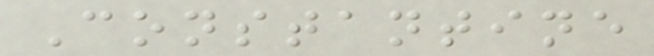Constantine
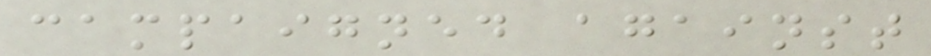campaigned against
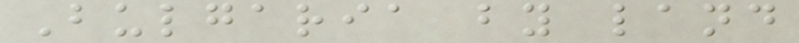Bulgaria by land
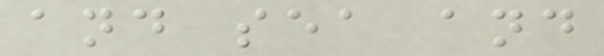and sea and
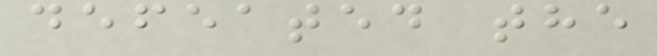defeated the
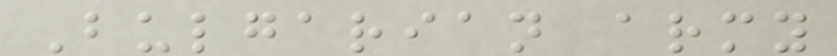Bulgarian army
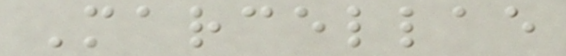Marcellae
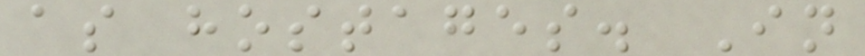as hostages. In
